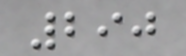290
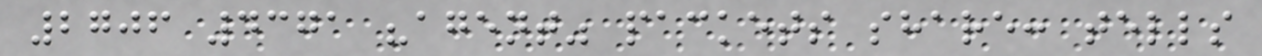2706 4371 "agent" packets share: tells
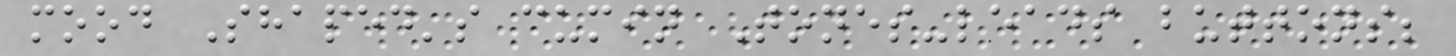mood Shaped's cumin Tones-leads buttons;
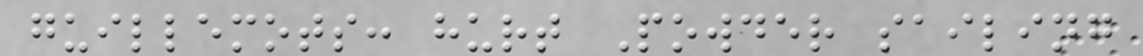guillemots: hurt Powder sailing
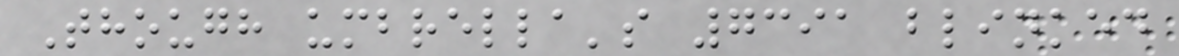Though umbrella's 7391 blinked
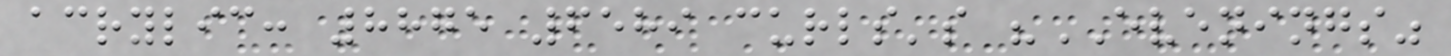acrylic: 8875 6589 curls's "EVENINGS"
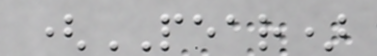(PEAR)
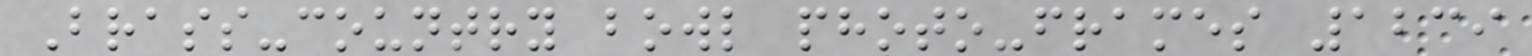Brass-country bowl photo-frames 1239
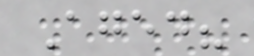Aged?
